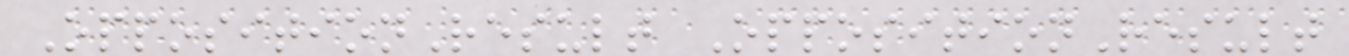OppositionResult OppositionResult
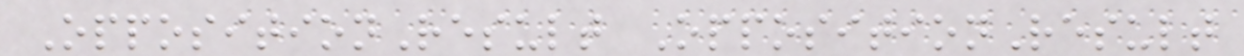OppositionResult OppositionResult
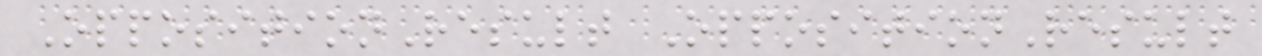OppositionResult OppositionResult
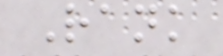Rank
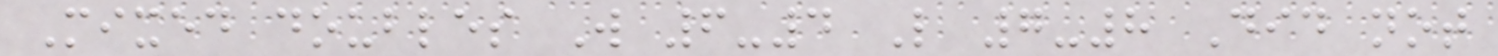Mixed doubles W 6-4 L 7-8 Did not
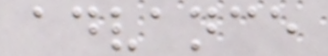advance
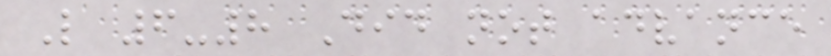L 6-8 Did not advance
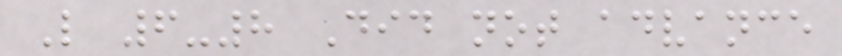L 6-8 Did not advance
